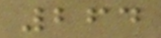264
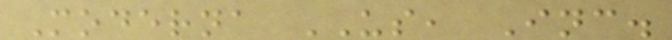Moderna US, Inc.
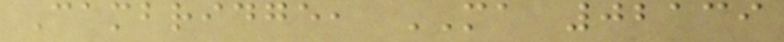Cambridge, MA 02139
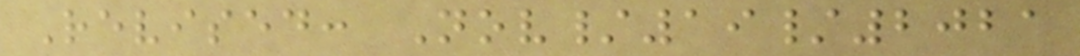Revised: Nov/19/2021
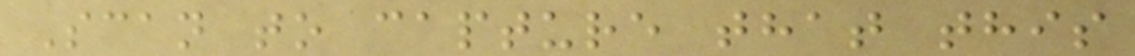Scan to capture that this
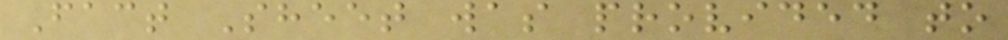Fact Sheet was provided to
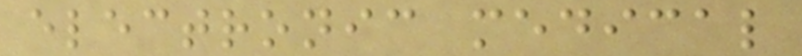electronic medical
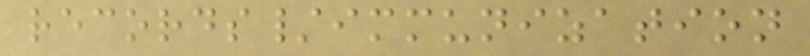records/immunization
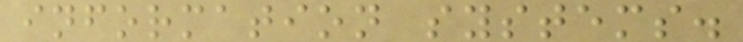information systems.
